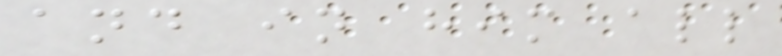and in him all
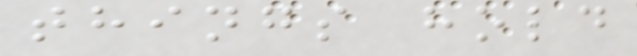things hold
